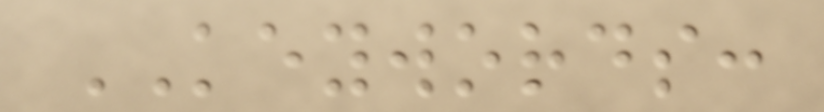KEYWORDS:
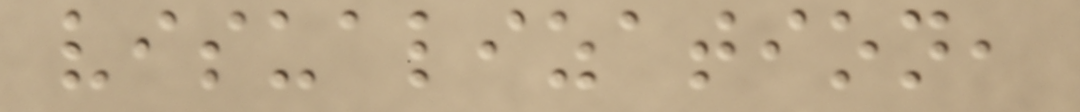visualization,
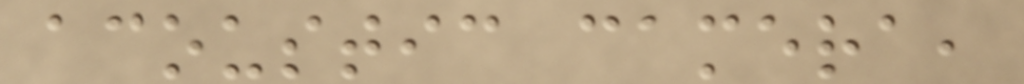acoustic camera,
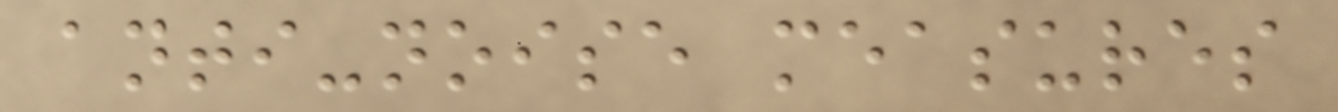anti-noise measures
